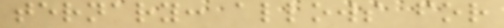ternary: allows for
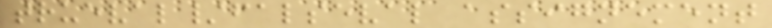trueval/falseval assignement
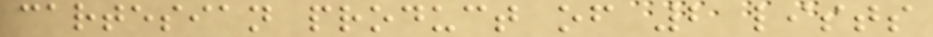cartesian product of 2 lists
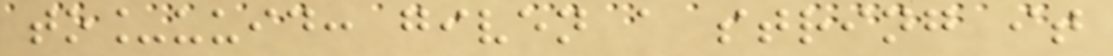to_uuid: given a string it
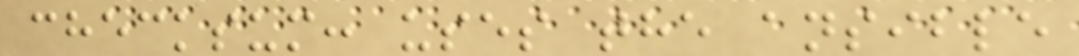checksum: uses the ansible
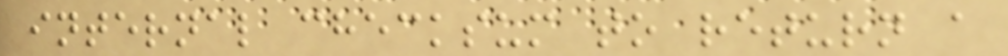internal checksum to return a
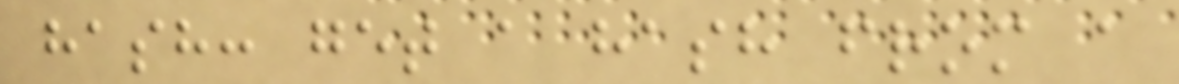hash: get a hash from a
